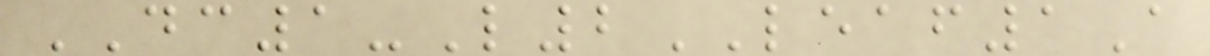DC1-L2LEAF1A
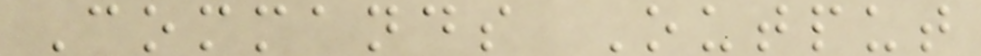Commands Output
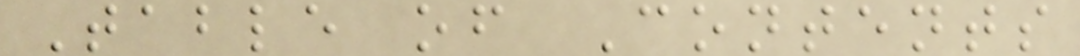Table of Contents
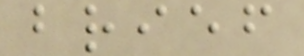brief
